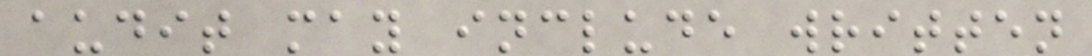audit may include written
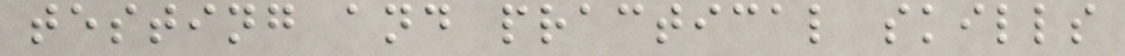testing and practical skills
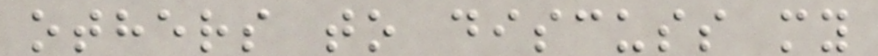others to discuss my
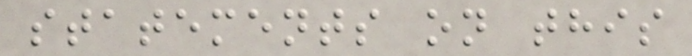statements on this
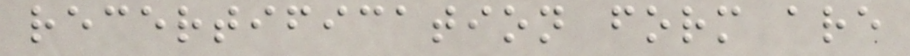recertification form are
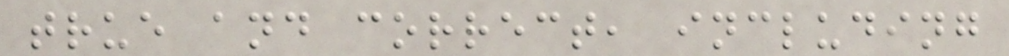true and correct, including
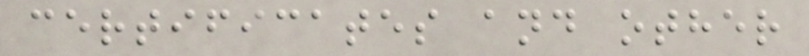certificates and other
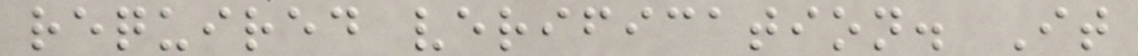required verification. It
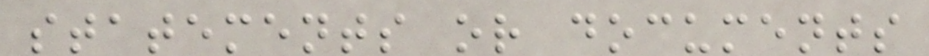statements or documents
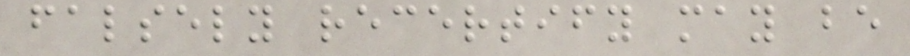falsely recertify may be
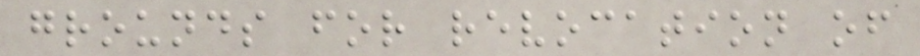grounds for revocation of
